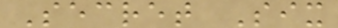Secret Six
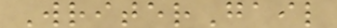WriterGail
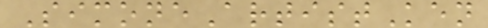SimoneArtistKen
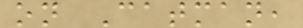on Catman,
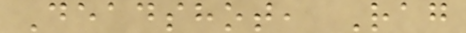Deadshot, Rag
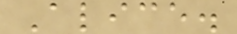Alice.
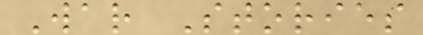War Stories
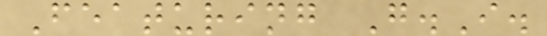Featuring G.I.
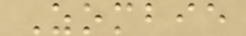Zombie
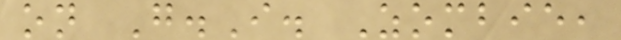on G.I. Zombie,
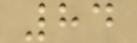84
